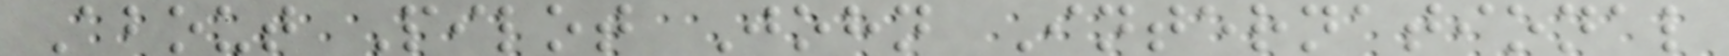About Pilot John International
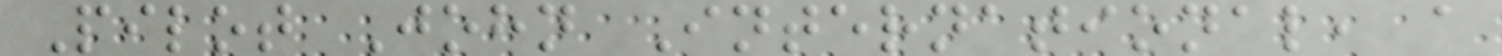Pilot John International, a
